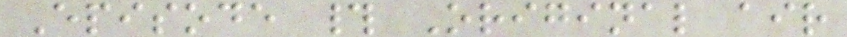Episode # Original air
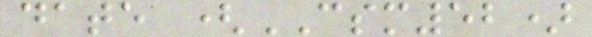date (CSM52)
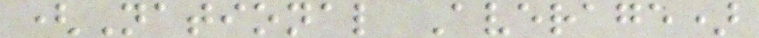(National Average)
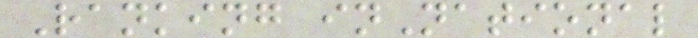Ranking inNational
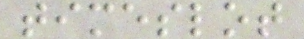timeslot
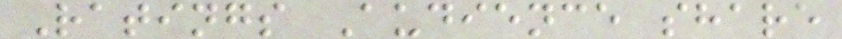Ratings Audience share
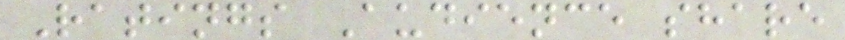Ratings Audience share
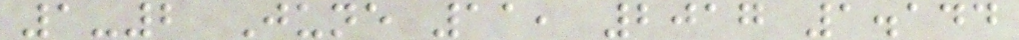1-2 June 11, 2017 1.144
